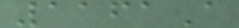1161A
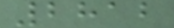2812
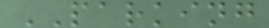PARKING
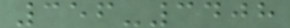356-3408
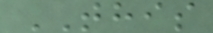THIS
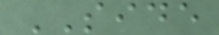SIDE
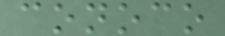conoco
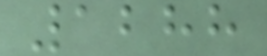1288
